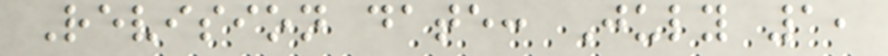Revision date: July 1,
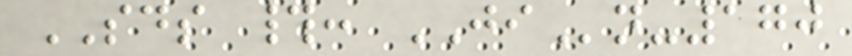SDS #: JIn-170
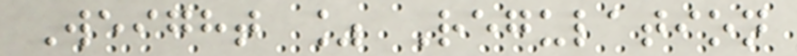Weight % Regulation
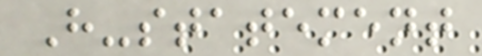H-statement
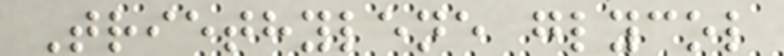Triethylene glycol
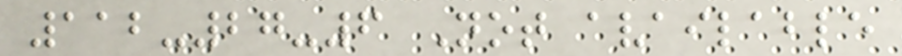112-27-6 Not available
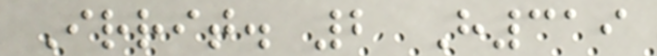Irrit. 2 H319
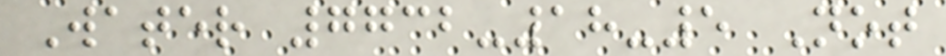Water 7732-18-5 Not
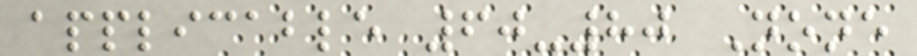applicable 60-80 None
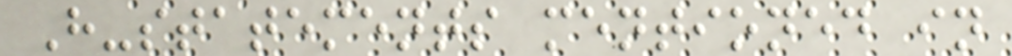H-statements mentioned in
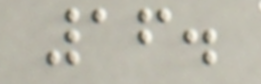16.
